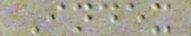Index
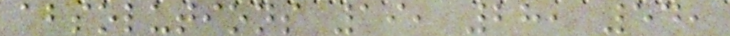absolutions 19, 28, 54,
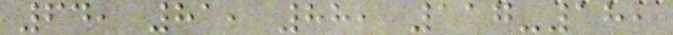64, 81, 88, 117-18,
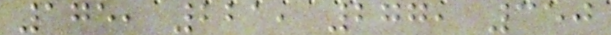175, 221, 277, 350
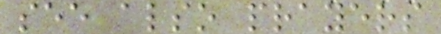see also prayers
